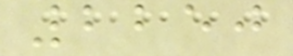2250
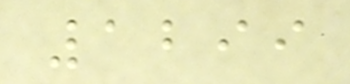1299
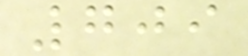709
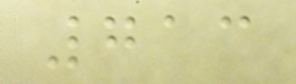713
